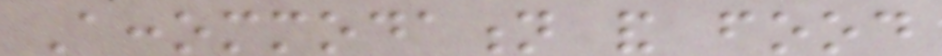Accommodation and food
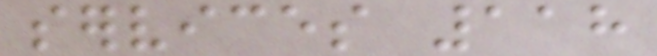services 118
